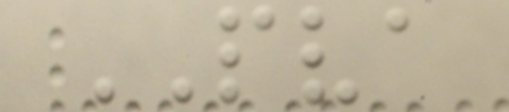PVA
